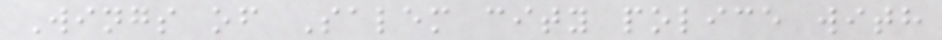Wings of Salem city police with
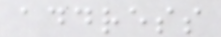address
